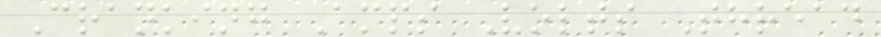Cranking Amps Volts Thread
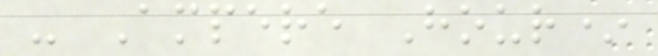- Ampere Hour*
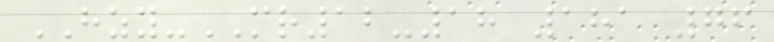HZY-MR12-18 181 76
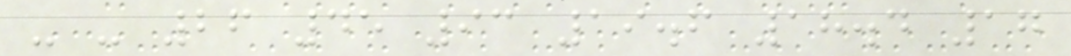- - 26 45 93 19.6 18.4 17
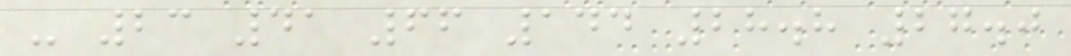- 23 41 66 144 28.8 27.0
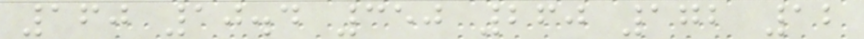160 10.4 350 260 172 12
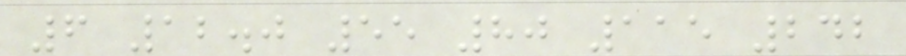6 12.0 55 80 115 242
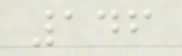146
